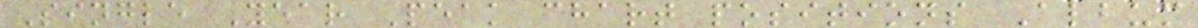Single Year Peak chart positions Album
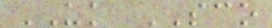UK SCO
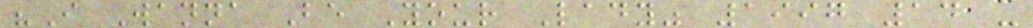"I Wanna Be Your Lady" 1997 14 -
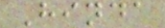Hinda
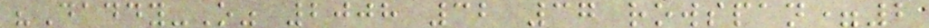"Daddy-O" 2008 32 37 rowspan=2
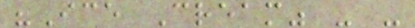"Ice Cream" - -
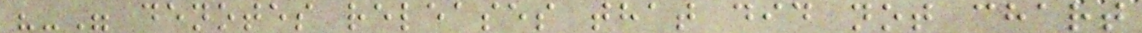"-" denotes releases that did not chart
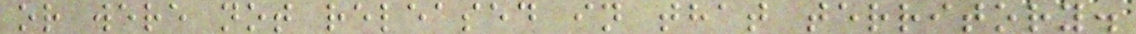or were not released in that territory.
